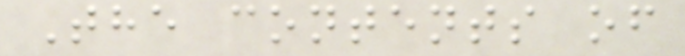The contents of
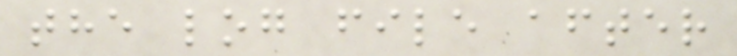the log file after
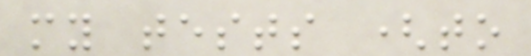my tests (to
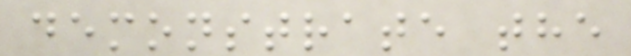demonstrate the
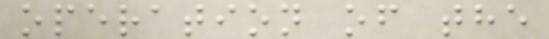operation of the
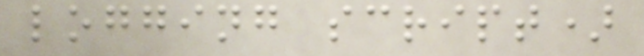logging script)
